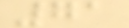71
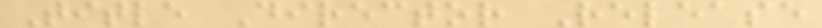Title Director Release
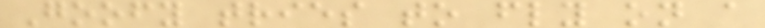Goofy tries to fly on a
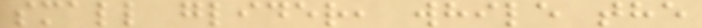small glider, while the
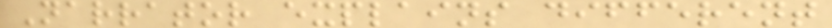Narrator explains different
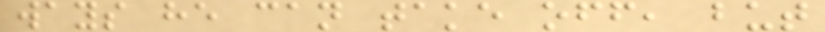ways he can take off, but
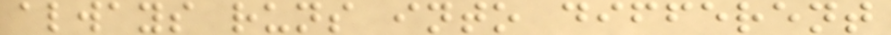always runs into different
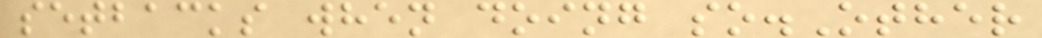setbacks when doing so.Other
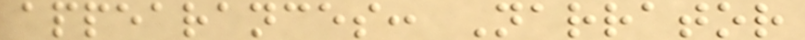appearances: Narrator
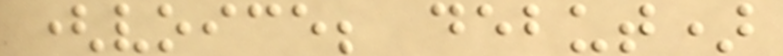(voice; debut)
